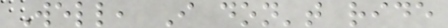Well, I don't ride
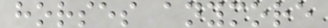horses anymore
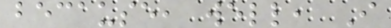because, well, I
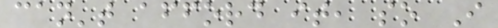can't afford it, so I
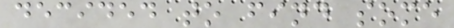decided to find some
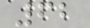62
